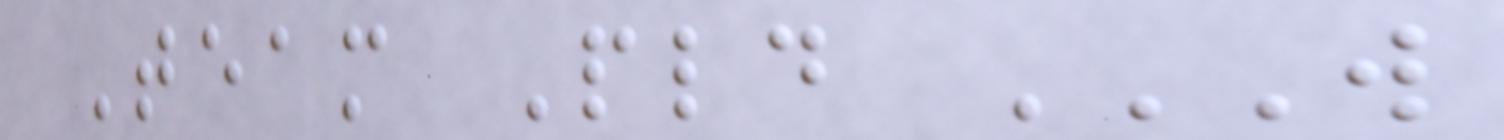Team Pld W
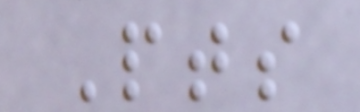Pts
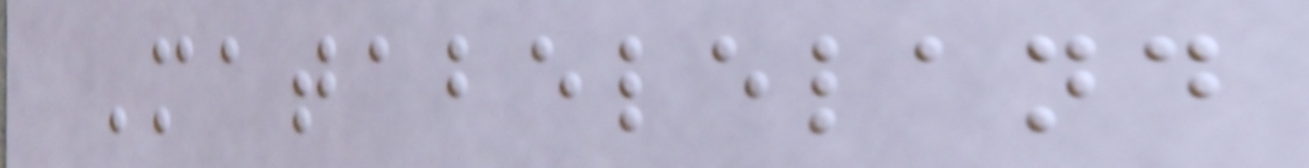Matabeleland
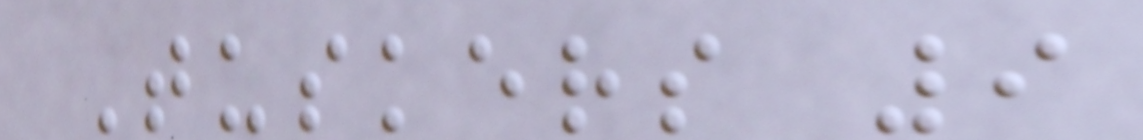Tuskers 9
